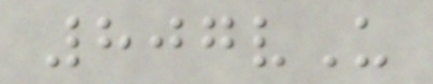807vU
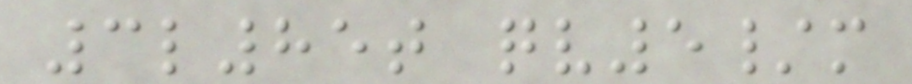3l85t qv5/m
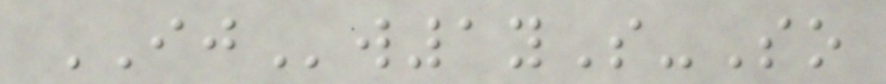IJw1yS-So
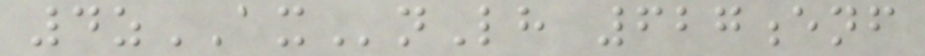4zAXnLh 627enf
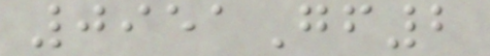0951Gf2
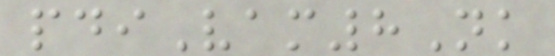pdiVam8Nk
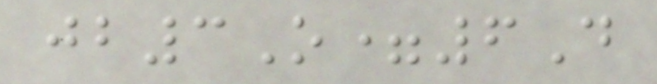jb3O=6D
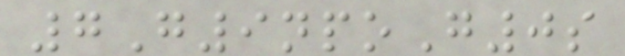7G9npoG0s
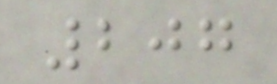207
